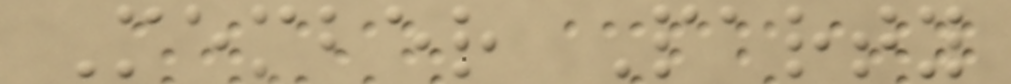Member Party
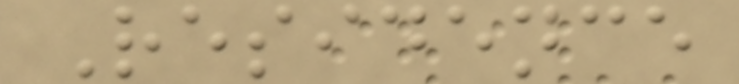Residence
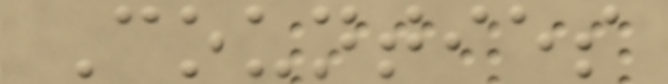Counties
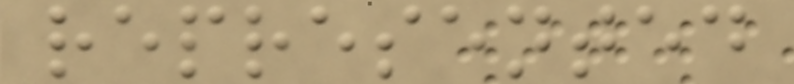represented
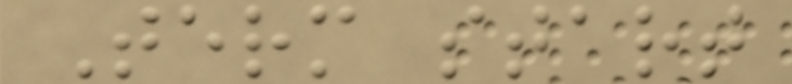Term start
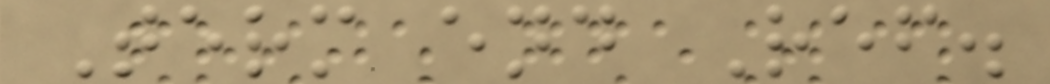Term end Ref.
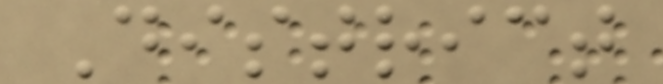District
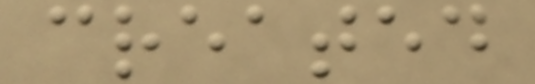created
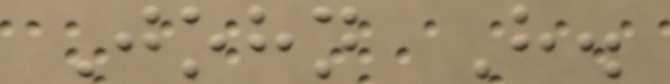John H.
